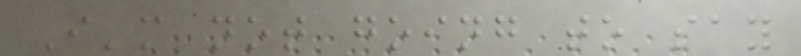I'm not going to say
